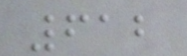612
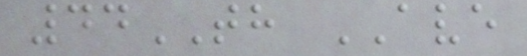44TH AVE
